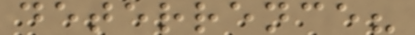deterrence?
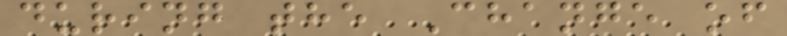during the Change of
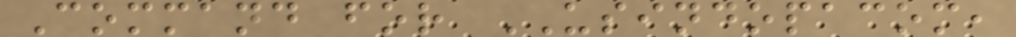Command for USINDOPACOM,
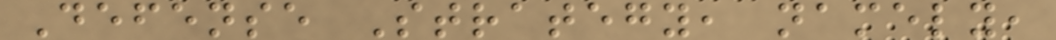Defense Strategy, namely,
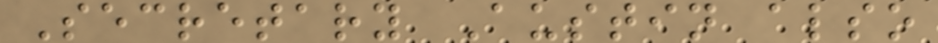Secretary Austin also
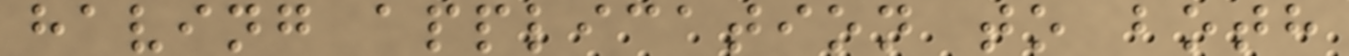having application to both
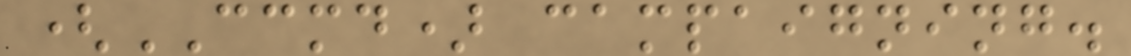(CCMD) campaigning.
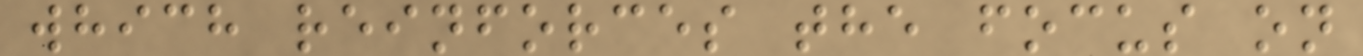which reinforces the focus on
